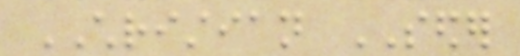CHRISTIAN SEDER
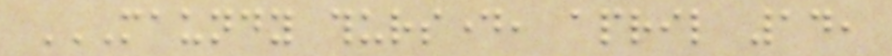MAUNDY THURSDAY, APRIL 14,
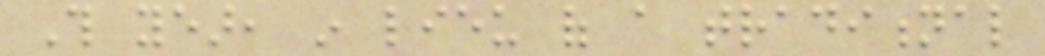This year, in lieu of a traditional
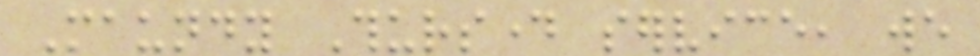Maundy Thursday service, we
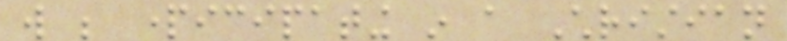will be participating in a Christian
